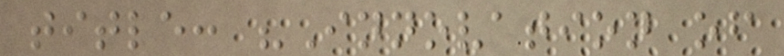title: "Innovation of
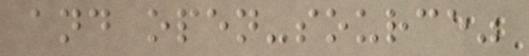and open-source"
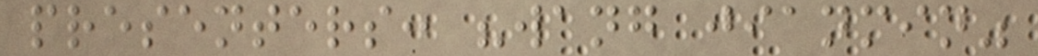presenters: "wang jianmin"
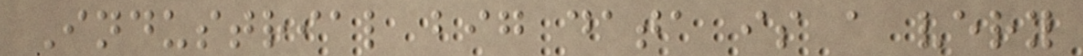Industrial big data is a very
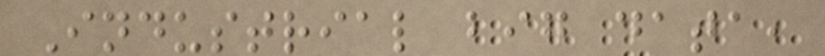Industrial big data,
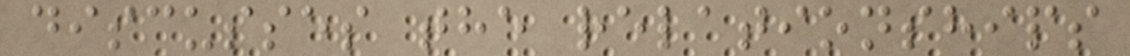discusses the relationships
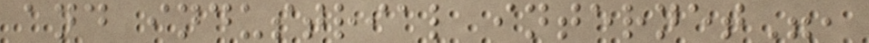and industrial internet",
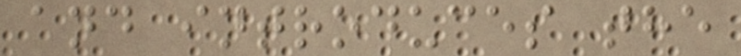and introduces the
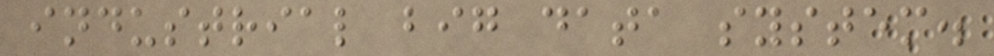industrial big data system.
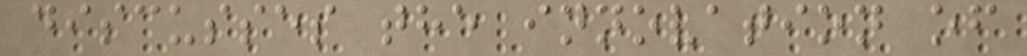discusses the innovation of
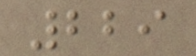229
